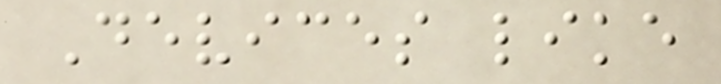Devices like
